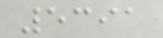5391
